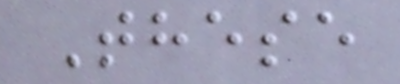These
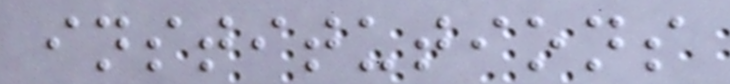institutions
